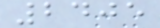2405
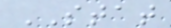STAT
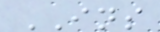INS
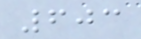603
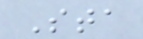Sta
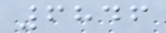6846
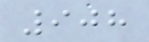908
